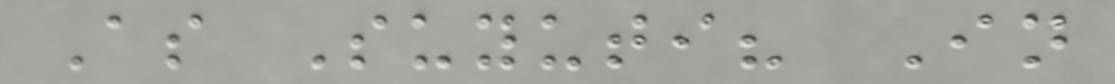As Suyuti? In
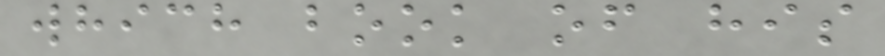which book of his
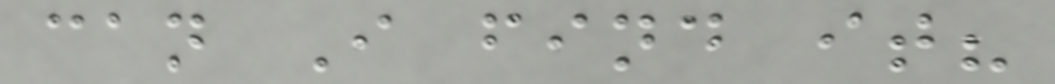can I find it?
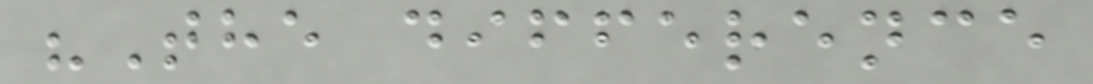"The difference
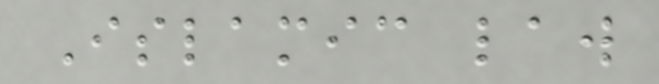Islamic law
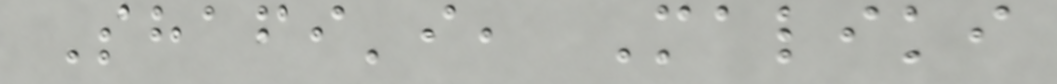Shafi'i, Maliki
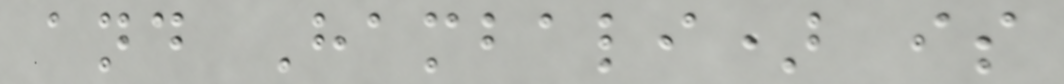and Hambali) is
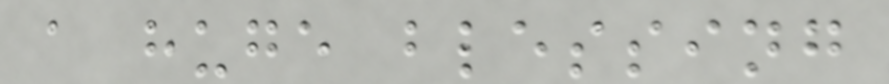a huge blessing
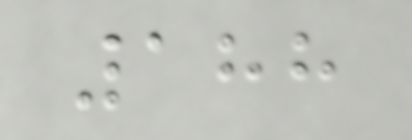188
